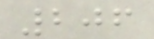206
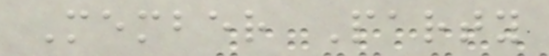Member Party
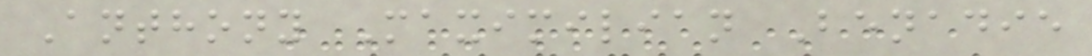Anthony Maximilian Benadie
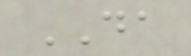DA
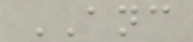ANC
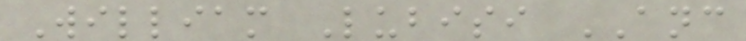William Lubisi ANC
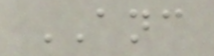ANC
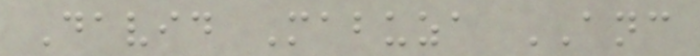David Mabuza ANC
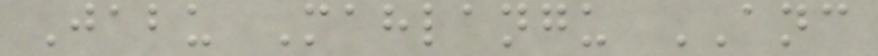Jabu Mahlangu ANC
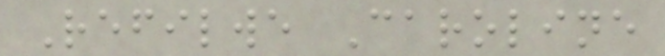Refilwe Caroline
